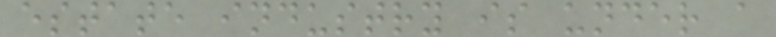estate industry is under a
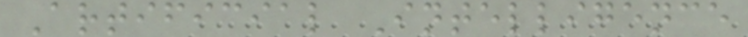Artificial Intelligence
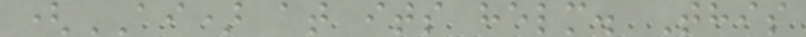(AI) at its helm. This
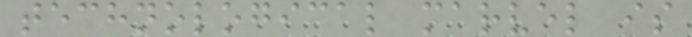technological marvel is
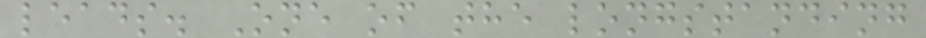leads. One of the longstanding
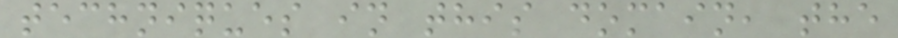techniques in this domain, the
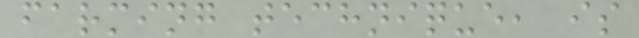farming technique, is
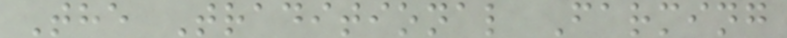The Traditional Farming
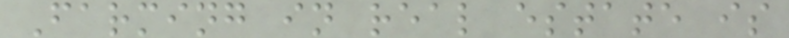Farming in real estate is
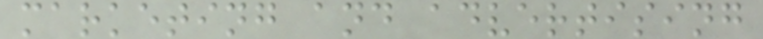marketing and advertising
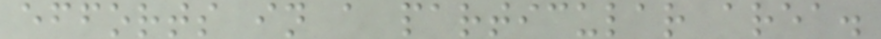efforts in a particular area.
